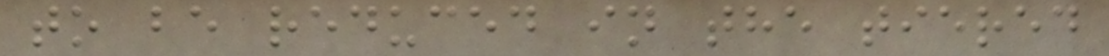to be reduced in the tiered
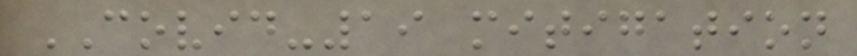COVID-19 mitigation
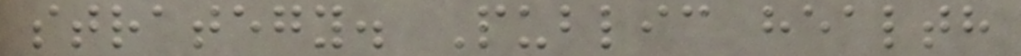strategy. Public health
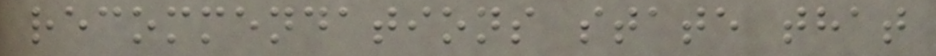recommendations state that
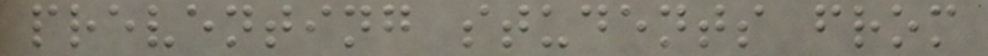preventing students from
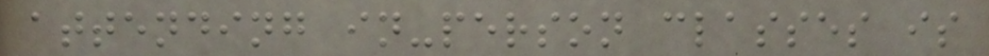attending in-person classes is
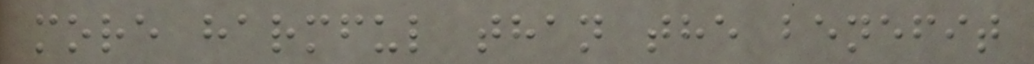more harmful than the benefit
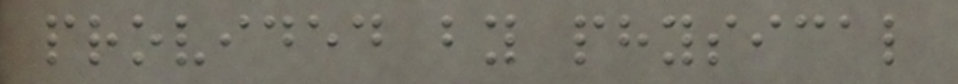provided by physical
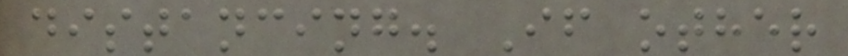distancing. If other
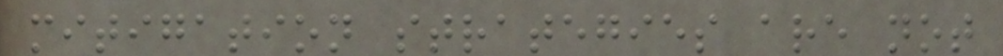mitigation strategies are not
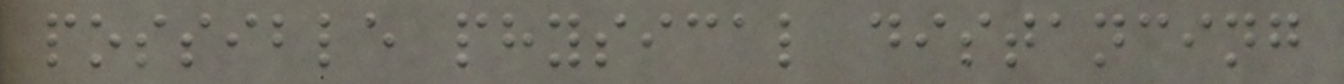possible physical distancing
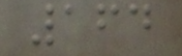164
